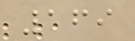169
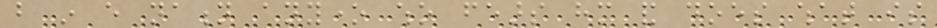but in every nation anyone who fears him and does what is
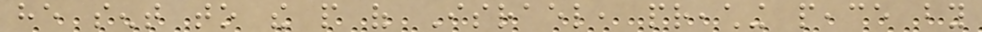he sent to the people of Israel, preaching peace by
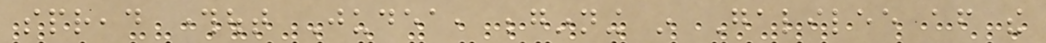spread throughout Judea, beginning in Galilee after the
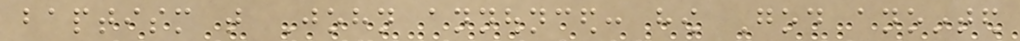baptism that John announced: how God anointed
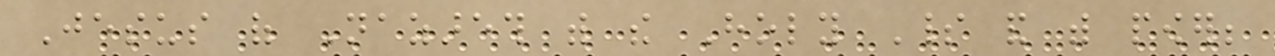Jesus of Nazareth with the Holy Spirit and with power;
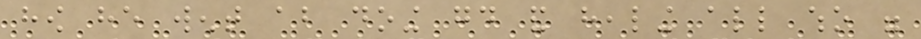how he went about doing good and healing all who were
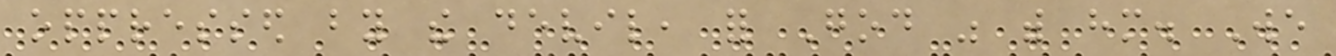oppressed by the devil, for God was with him. We
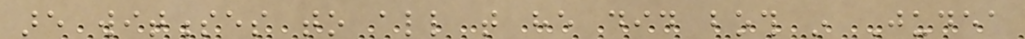are witnesses to all that he did both in Judea
